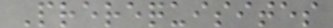Prerequisites
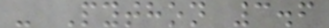- Python 3.6
